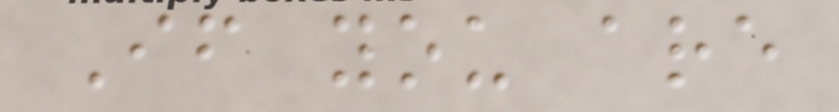If you are
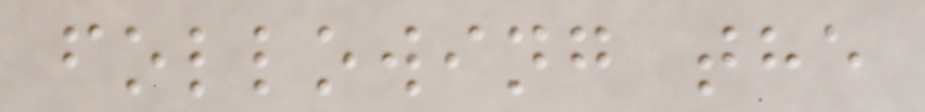following the
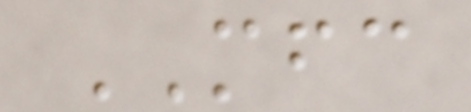MFC
